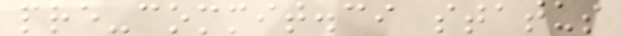pre-commit.ci status
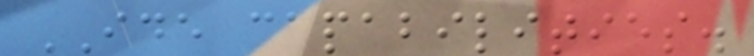IDE capabilities.
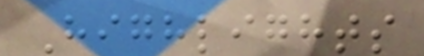Highlights
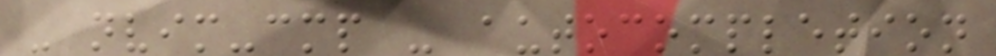- nvim-cmp - autocompletion
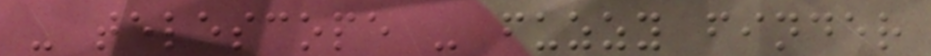- telescope - fuzzy finder
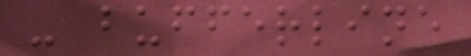- bufferline
